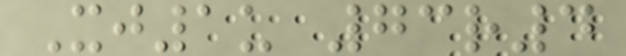Xj1u 73r4
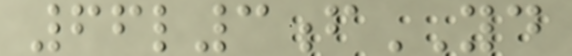66l3fYD
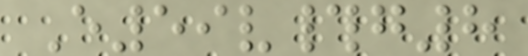E59v#g8
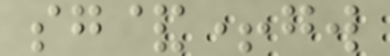sg&+gw
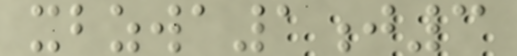xbzwa1j3
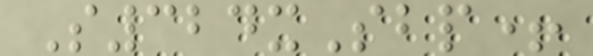S324xSbp+
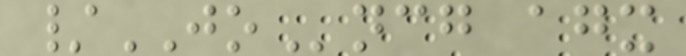/JOncg agx
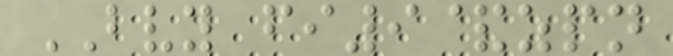BVY fi9&zpn
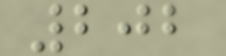202
